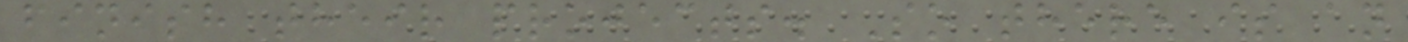finish their projects. So there is an
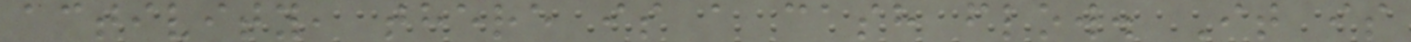activity, there is a cash flow. It is
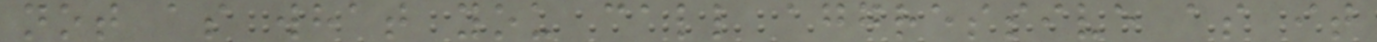not as what you call aggressive as it
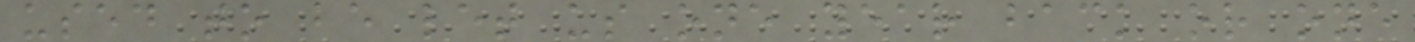used to be let us one year back or one
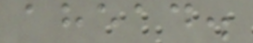ahead.
